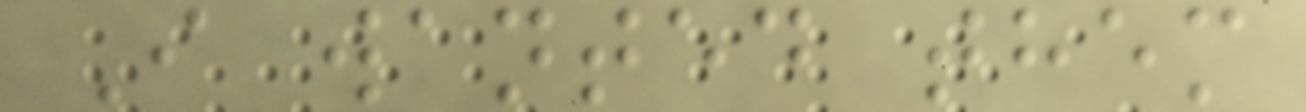I wanted them
